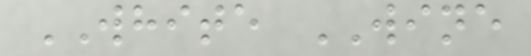WHITE WINE
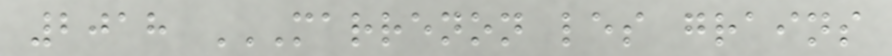2018 MARRENON LES GRAINS
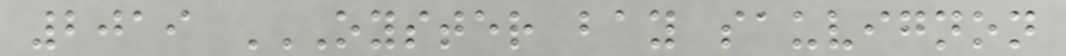2019 OYSTER BAY SAUVIGNON
